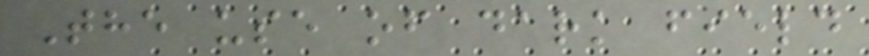The use of dark field
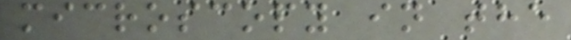microscopy in the
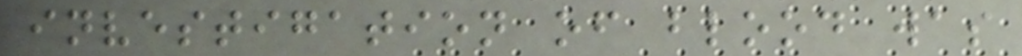investigation of blood was
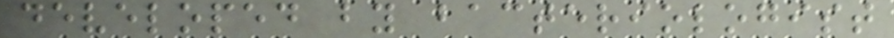developed by bacteriologist
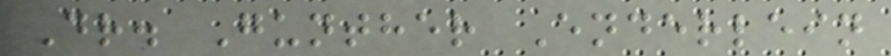Dr. Gunther Enderlein
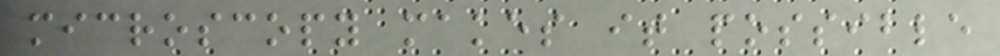microscopy makes it possible
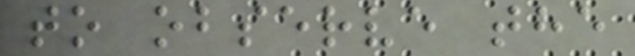to observe the
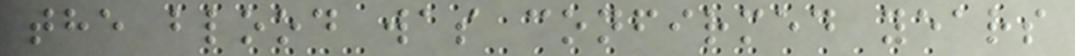the blood was confirmed years
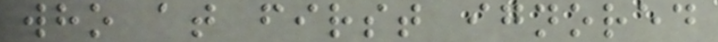who at first ignored
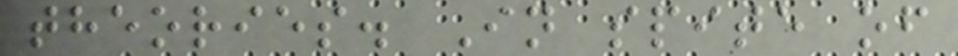theories. In spite of
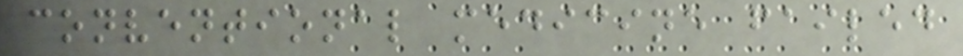conventional medicine failed
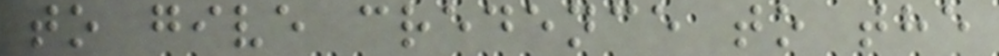to give credence to the
